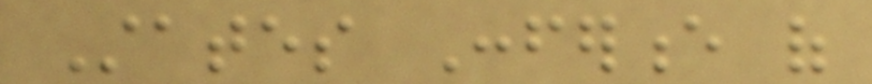States Conference of
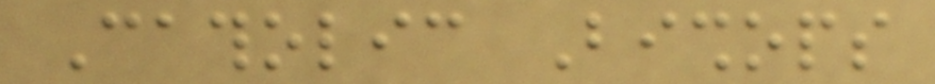Catholic Bishops
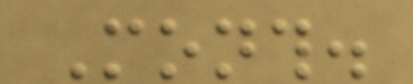Month.
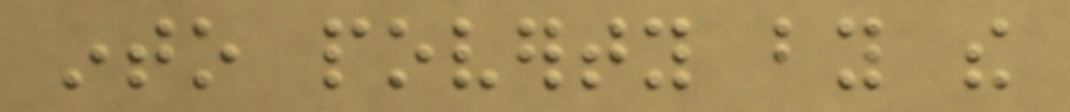into poverty by the
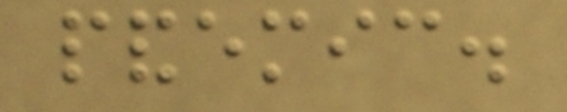pandemic.
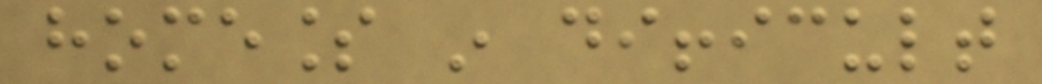homeless in difficult
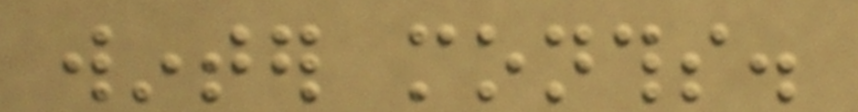winter months.
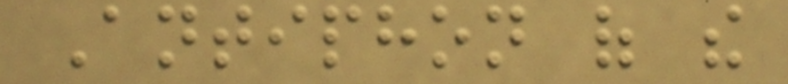Antiphon of the
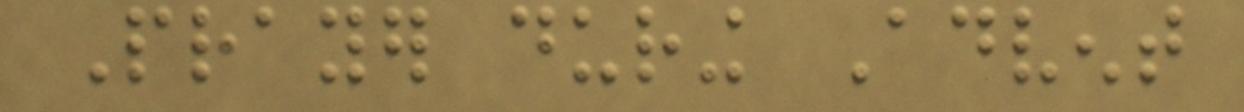Prayer during Advent
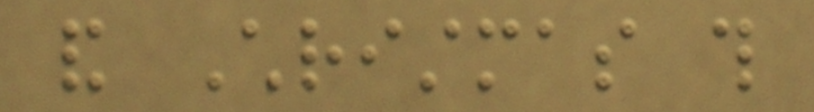and Christmas this
